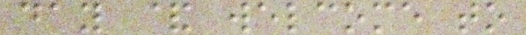day & welcome to
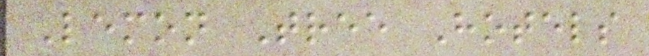Lemon Tree Hotels
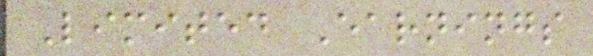Limited Earnings
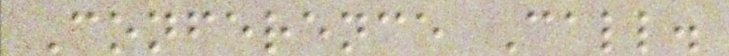Conference Call.
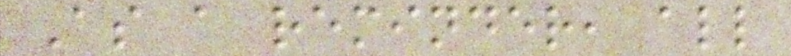As a reminder, all
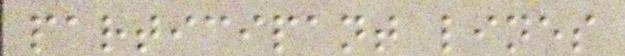participant lines
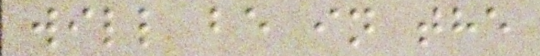will be in the
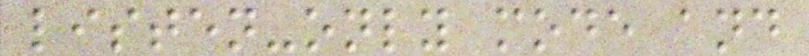listen-only mode and
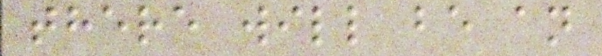there will be an
